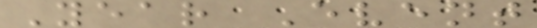Year Event
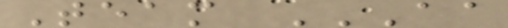Team AA
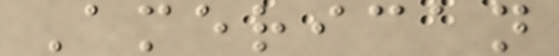American
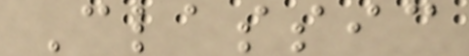Classic
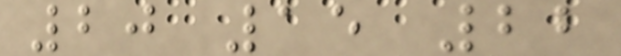20 15 22
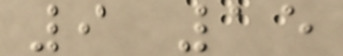9 15
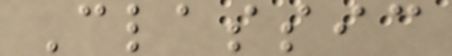Classic
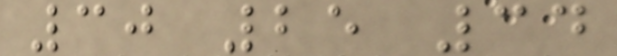30 25 34
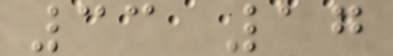33 17
